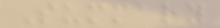Summary
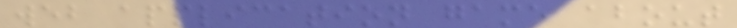web application game about
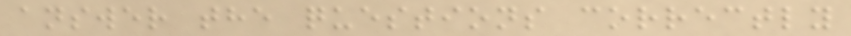answer the questions correctly
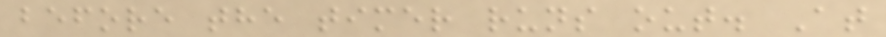before the timer runs out. At
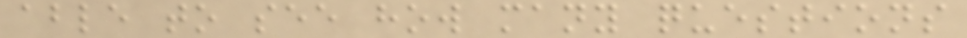able to see how many questions
